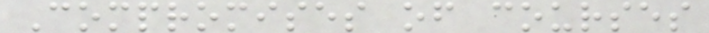Compromises of courses
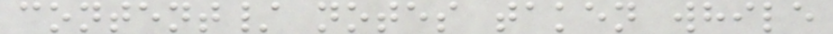content/ notes taken while
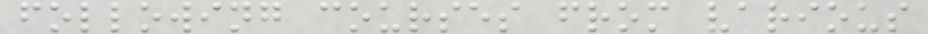following courses from various
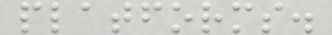platforms.
